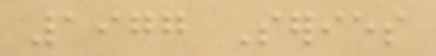1977 Series
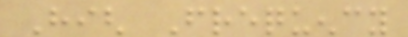High Frequency
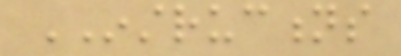INSTRUCTIONS
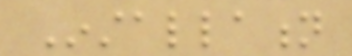Installation
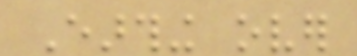Earthing over
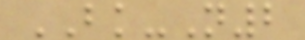BK-N2
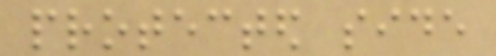protected side
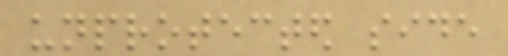unprotected side
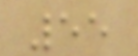55
